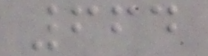664
